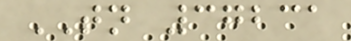TN 37231
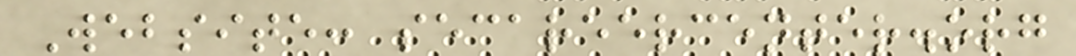Website: secareercenter.org
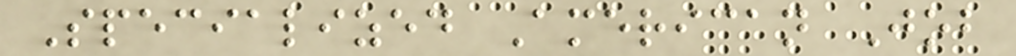Specialized American Job
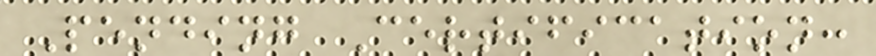Pending Certification:
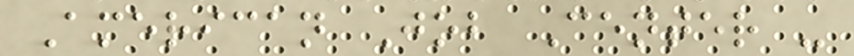American Job Center -
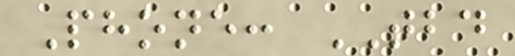Phone: TBD
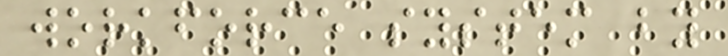workforce system by
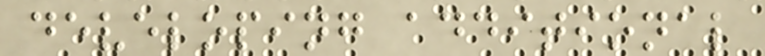developing additional
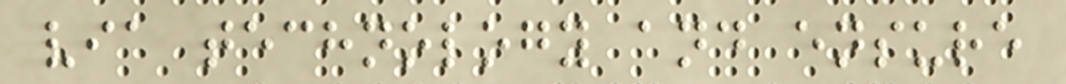via technology and ensure
